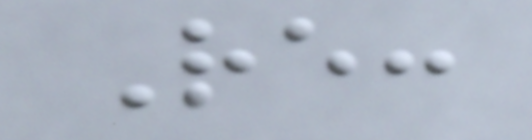Re:
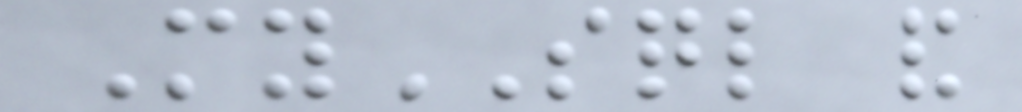MySQL and
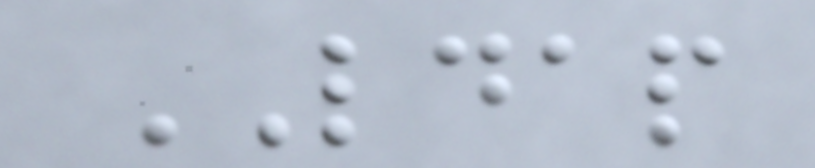LDAP
